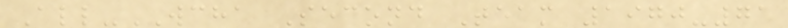All-WCHA Second Team 1970-71
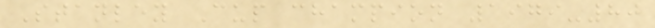Stanley Cup champion 1979-80
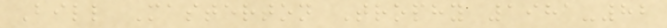Bill Masterton Trophy 1981-82
